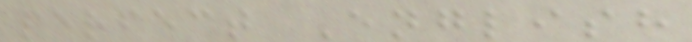perfect English
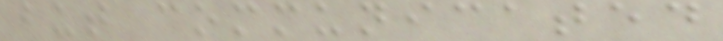but communicated
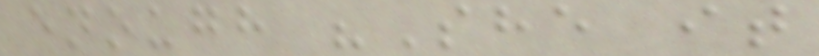enough "She it
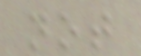not
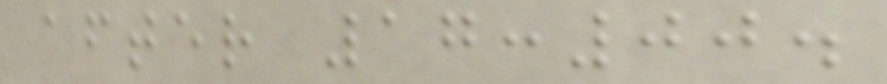after 17:00.
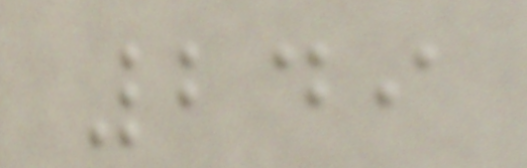249
